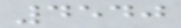4540
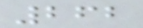262
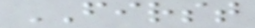FIRST
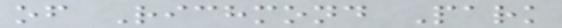of Richmond Park
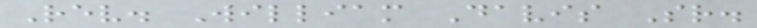Rev. William Davis Sr.
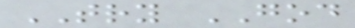TRY GOD
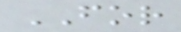FOR
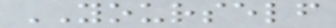YOURSELF
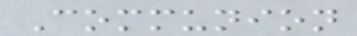Communion
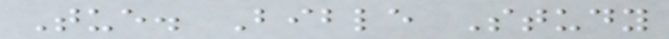Tue. Bible Study
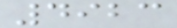4923
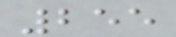255
